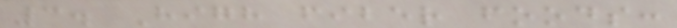3. High fiber foods:
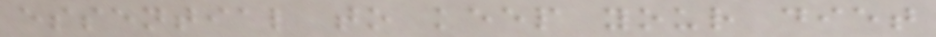essential to keep your diet
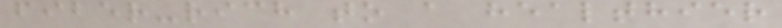fiber-rich to a healthier
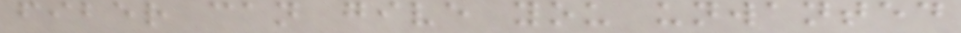fiber can give you unwanted
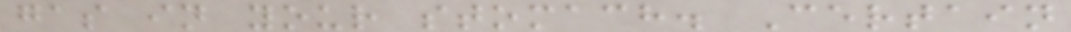gas in your stomach. Certain
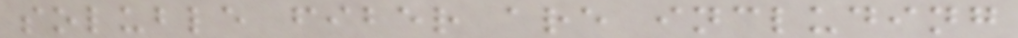soluble fiber are including
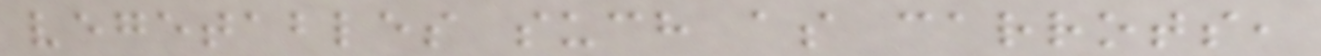vegetables such as carrots,
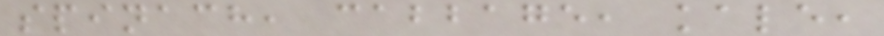spinach, cabbage, kale,
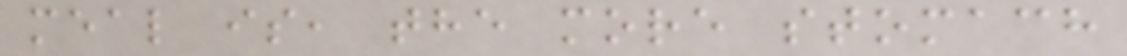meal is, the more stomach
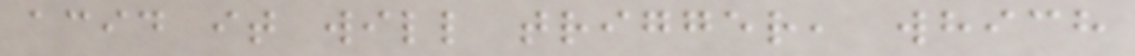acid it will trigger, which
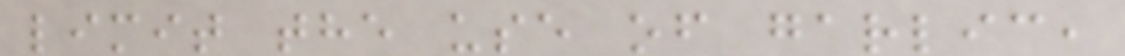limit the use of garlic,
